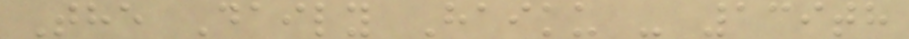The Daily Haiku - 139th
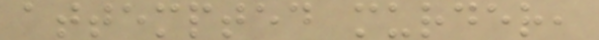attempted murder,
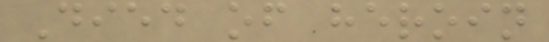Died of heroin
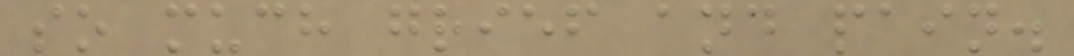so much grief and pain.
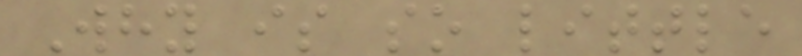Why is so little
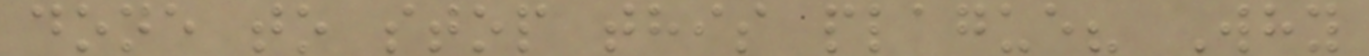done to stop this plague? Why
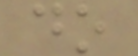do
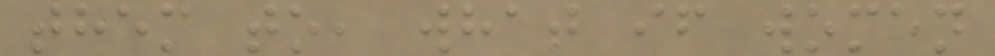them to, what if women
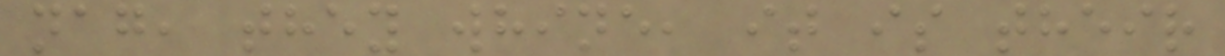nag, they whine, it is their
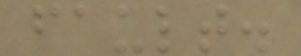fault.
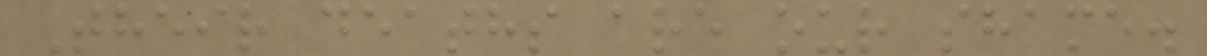Their deaths are our shame.
